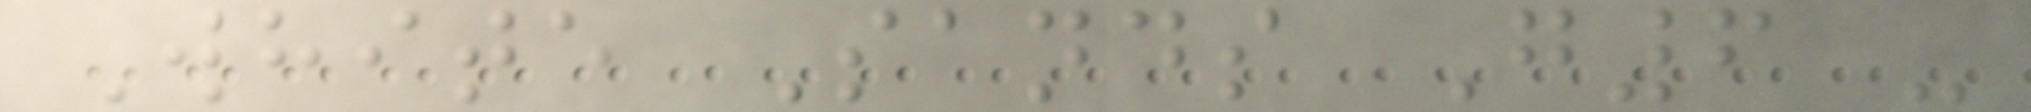White Sands G6 -
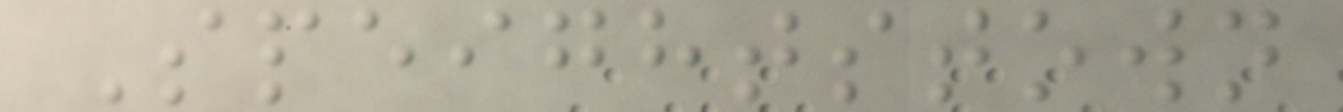Speightstown
